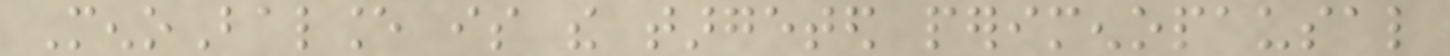MenoBalance is the targeted perimenopausal
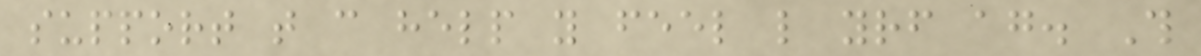support that can help you feel like yourself again. This
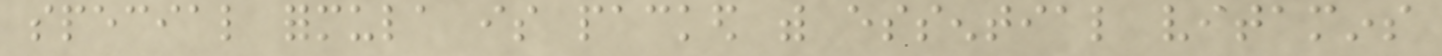special formula is packed with essential vitamins
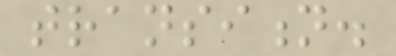transition.
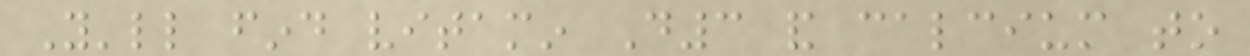You'll find vitamin D3 and calcium to
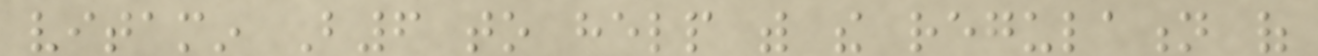vitamin B6 to help with the regulation of
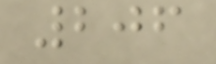206
